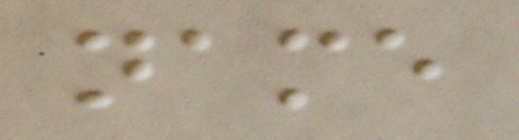name
